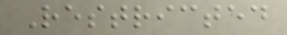Restricted
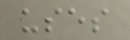uses
